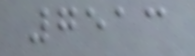7513
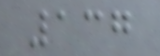137
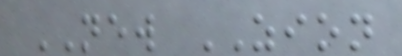NEW ZION
